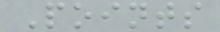Points
